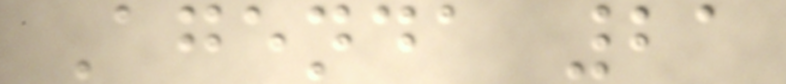Agenda 21
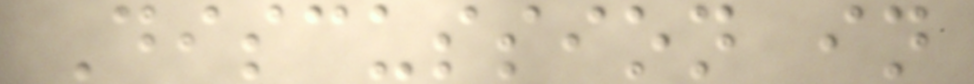Discussion in
